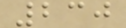230
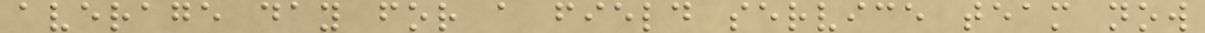average day for a field service team now
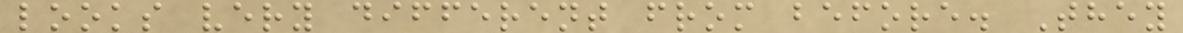looks very different from before. They
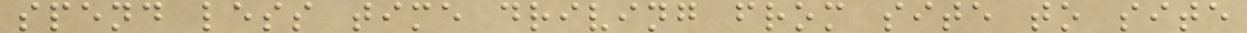spend less time driving from site to site
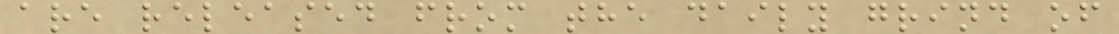are released from the daily grind of
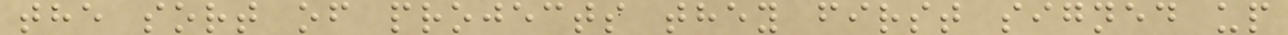the sort of projects they first signed up
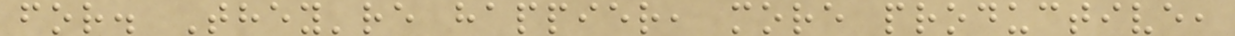for. They're happier, more productive,
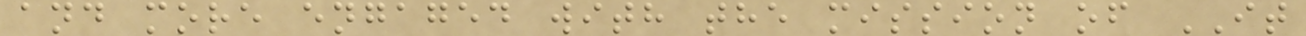and more engaged with the mission of IT
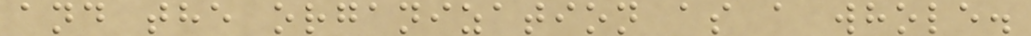and the organization as a whole.
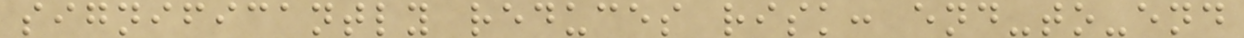significantly reduces risk: end-to-end
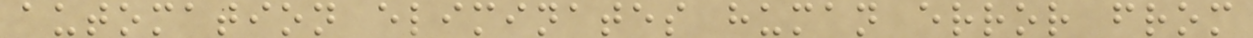automation eliminates human error from
